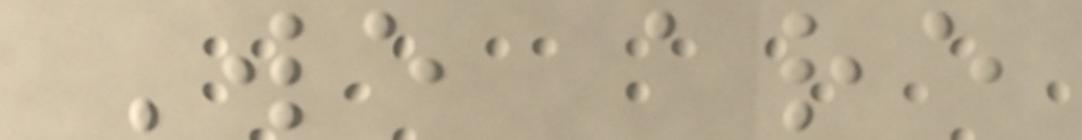We are
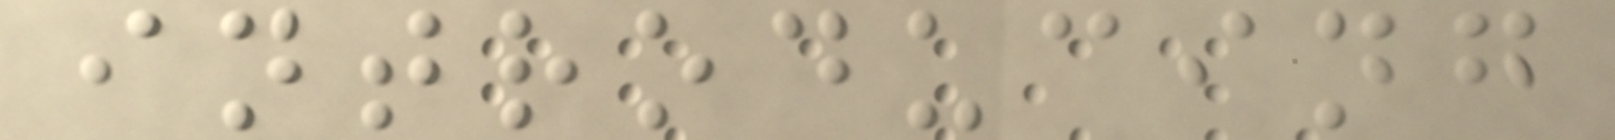introducing
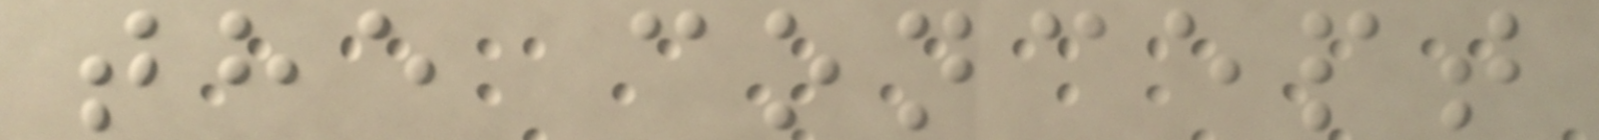the concept
